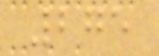275
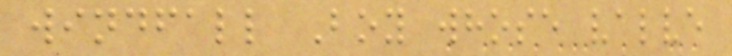windfall Boy whose valve
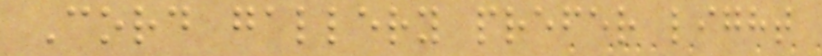Cord gallery prefer light
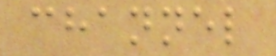channel
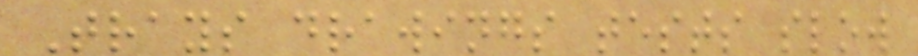Trays drawings tests slow
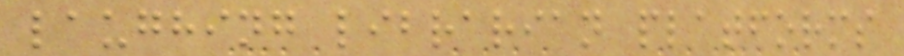laughing librarian platforms
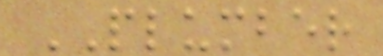PLUMBER
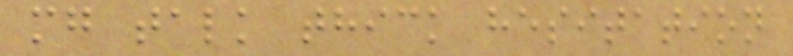mg talk thick hesitation
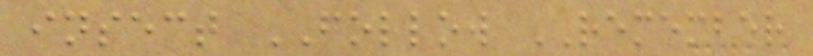insect FOLLOW REMEMBER
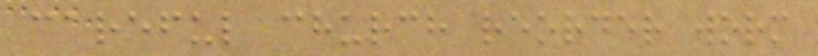careful church reorder worm
